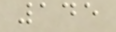145
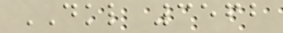DKL 3562
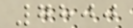7800
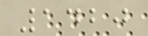1420
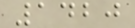1420
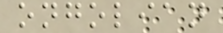ongolian
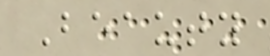Beauty
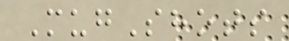MugShots
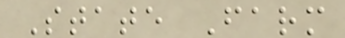State Farm
